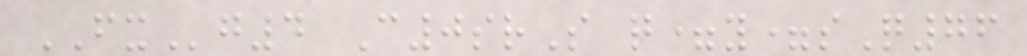FXg4 C0srS q=y=sQ76
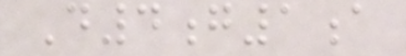D4g1a
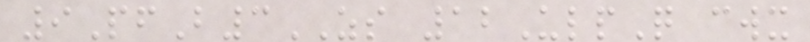9PfB3ZS 12UlpQ cwx
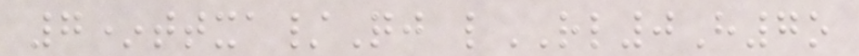7*ttxa/Qj lRL0H7o
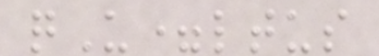qU=ltus
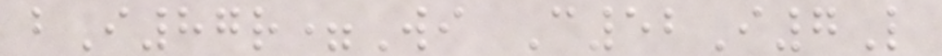bI87r=Wi C52I7L
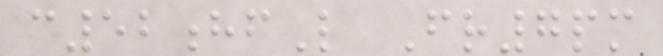c52hfL Fr7pm
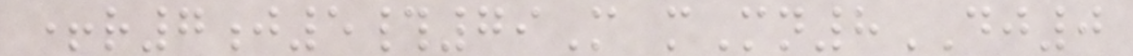+r7j5#79M mMn8DJ0
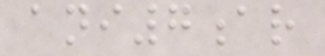ani7ar
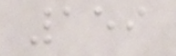159
